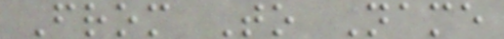From To Name
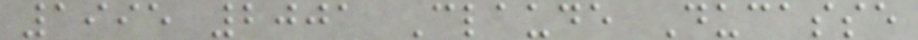1995 2001 Claude Ducasse
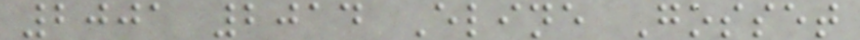2001 2014 Eline Gosset
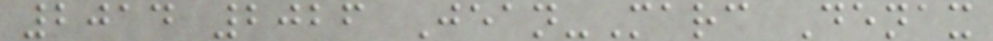2014 2026 Jean-Marc Denax
